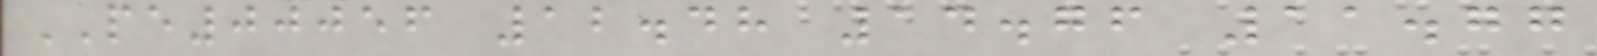PE00056 12.48 14.76 11.77
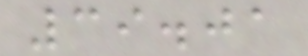39.01
